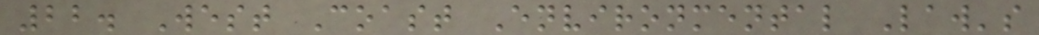22. West Coast Environmental Law's
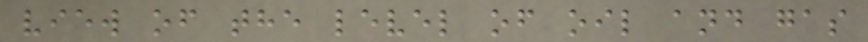view of the level of oil and gas
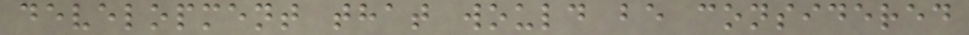development that would be considered
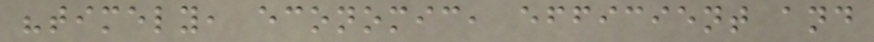"timely, economic, efficient and
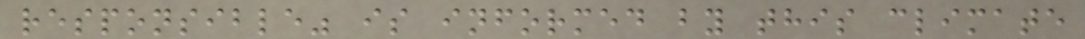responsible" is informed by this climate
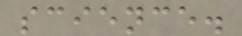science.
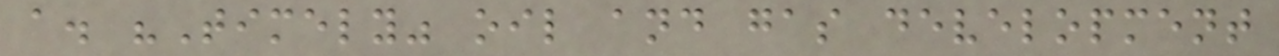a. "Timely" oil and gas development
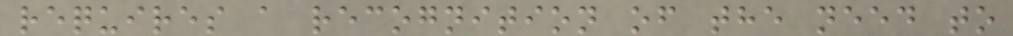requires a recognition of the need to
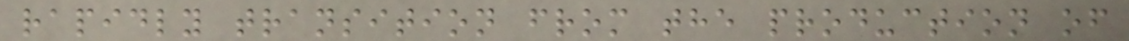rapidly transition from the production of
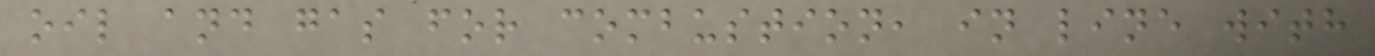oil and gas for combustion, in line with
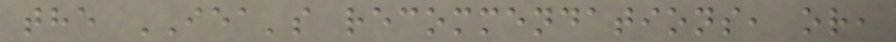the IEA's recommendations, or,
